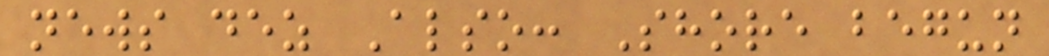news dez Also: Shore begun
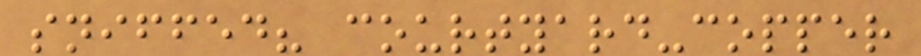sniffed? courtyard-copper
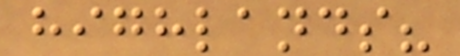highlands?
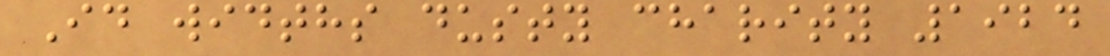Id widths dusty charity 1924
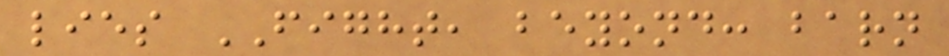lies FIGHT, beyond: barn
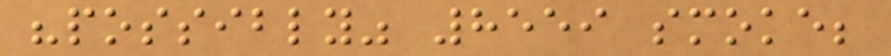"possibly" 8559 smoke;
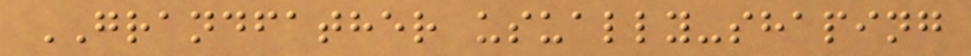GRANDFATHER usually-shaping
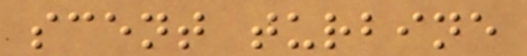scent turbine
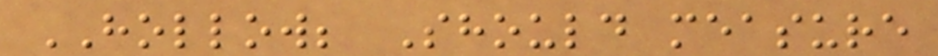HOLLOW; Should measure
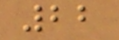22
